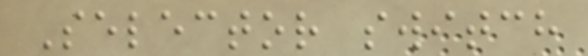Selector switch
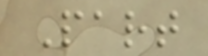Part
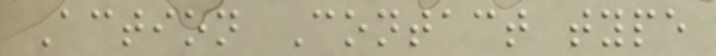Action Contact type
